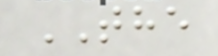THE
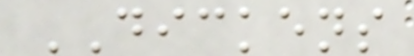DICKENS
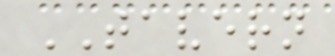TAVERN
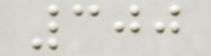300
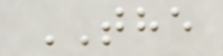THE
